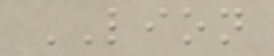LION
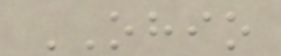OHIO
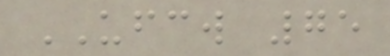UFCW 75
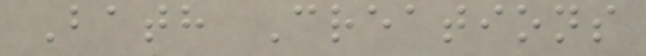Bath Creations
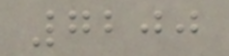7200
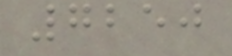7250
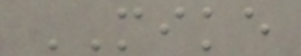MIKE
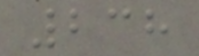238
